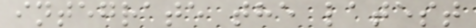integrate the latest
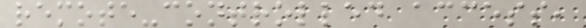remote-controlled access,
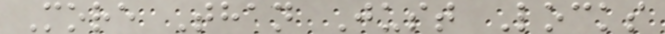More Than Just Locks
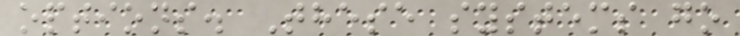options. These systems go
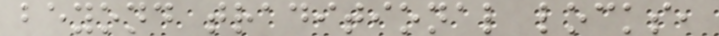beyond traditional locks,
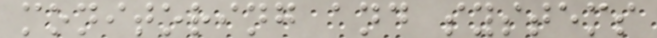monitoring and systems
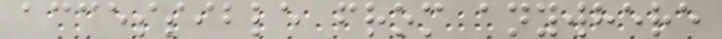accessible from anywhere
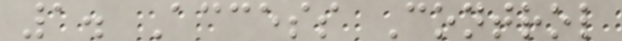1. Access Control
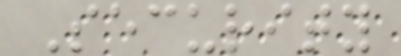Security
